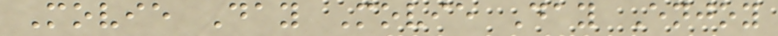Movie Day Movie Day Enjoy
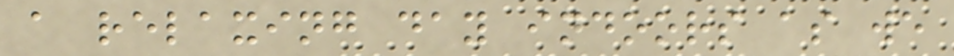a relaxing day indoors as we
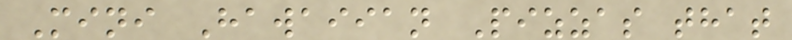Mini Hawaiian Pizzas that
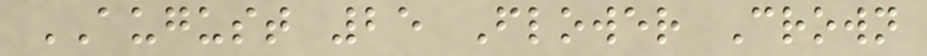AUGUST 25 Flower Crown
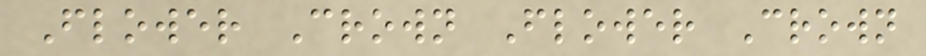Flower Crown Flower Crown
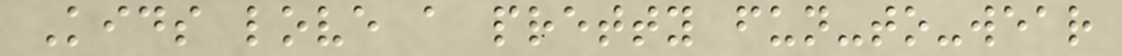Kids love a pretty fun-to-wear
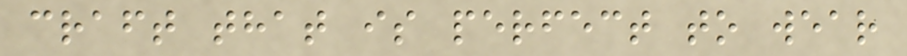craft that is perfect to wear
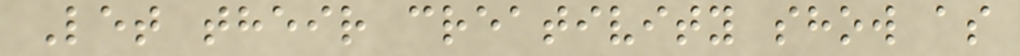Let their creativity show as
